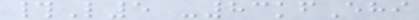#L5 -83kfEhi
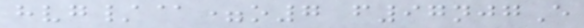hvg/@=o7 f97njgE
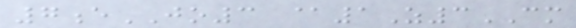7eJO3 @1Z3CM
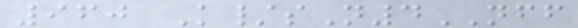960 K/sN4NFF
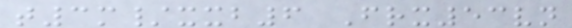t3m/xxb6 Frx53vn
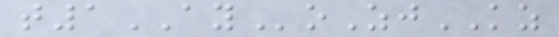t1AYoZjKZ
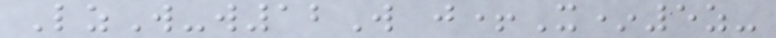LzW-w12W j+X*5z-
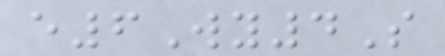e6Wy4S
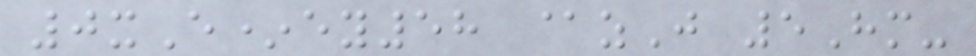0xE*ey58 @zJ 5Hm-
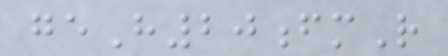geH20fmR
